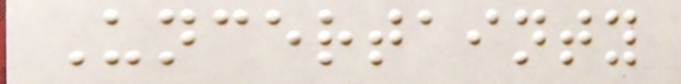Uncertainty
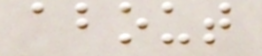about
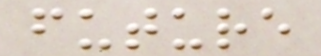future
